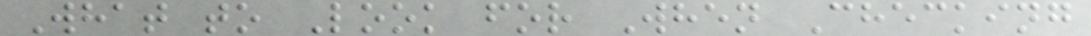What to Look for When Checking
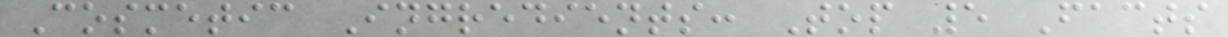Cosmetic Ingredients: Top 5 Facts
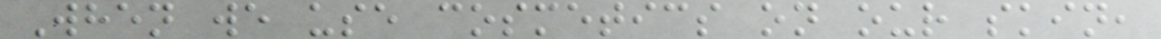When we use cosmetics on our skin,
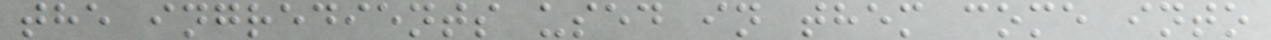the ingredients used in them come into
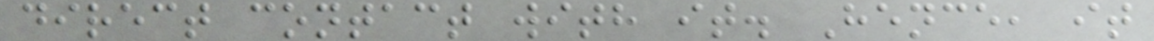direct contact with it. Hence, it
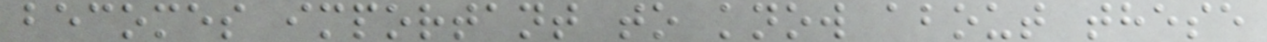becomes important to know about these
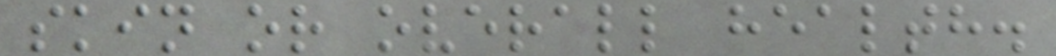skin or overall health.
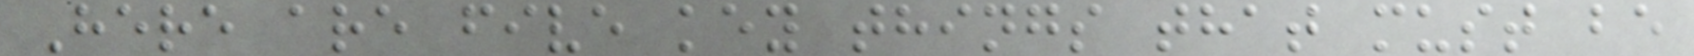Here are five key things that must be
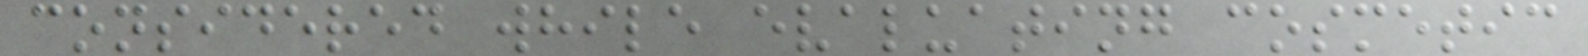considered while evaluating cosmetic
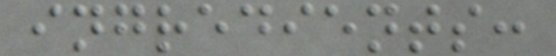ingredients:
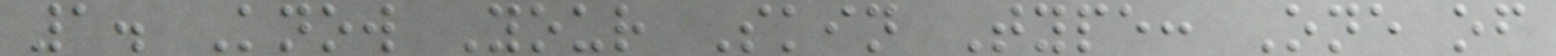1. Know Your Skin Type: One of
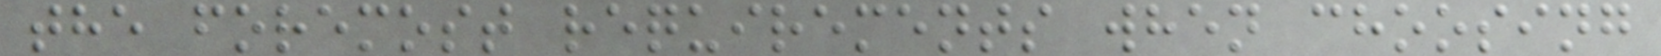the foremost requirements when choosing
